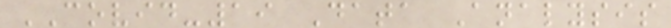COVID-19 Data Analysis
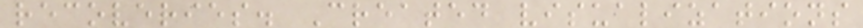recoveries. Created visualizations
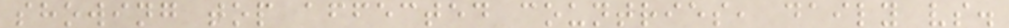showing top affected countries, daily vs.
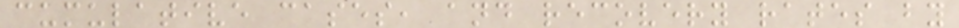cumulative cases, and recovery rates by
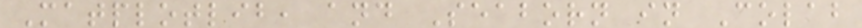Matplotlib, and Seaborn in Colab
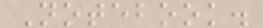Notebook.
